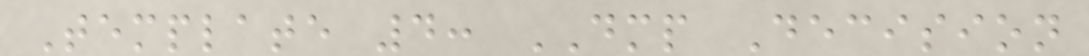Template 4: DMP Decision
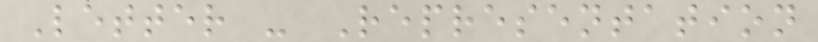Letter - Representation
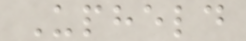Upheld
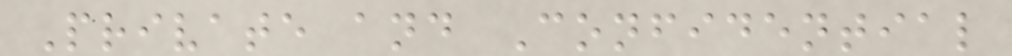Private and Confidential
